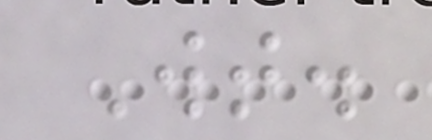Wt.
